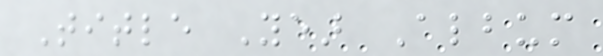Title Year Album
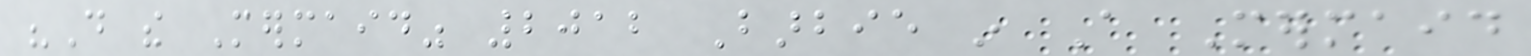"Do the Mermaid" 2012 Barbie in A Mermaid
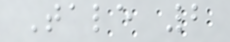Tale 2
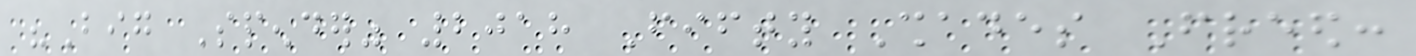"Big Spender" 2018 Fifty Shades Freed:
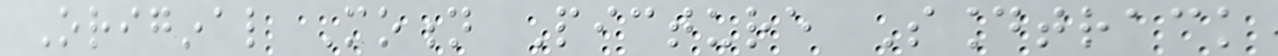Original Motion Picture Soundtrack
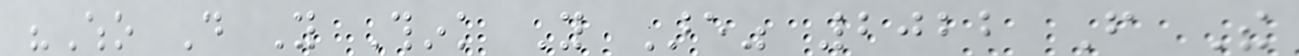"Who Do You Think You Are" 2022 From The
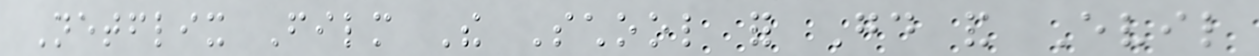Netflix Film The School for Good and Evil
